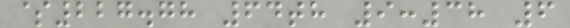$227.78 64th 9:38 6
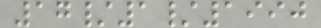17/1/1990
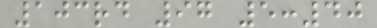103rd 97 5:40
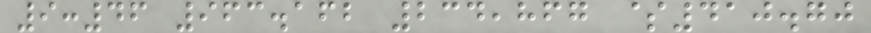9:46 963.162 234,867 $410.70
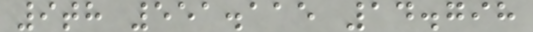9th 551.115 14.798
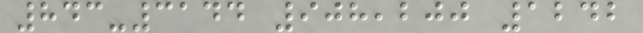843-3144 908,200 1242
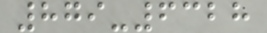879-6328
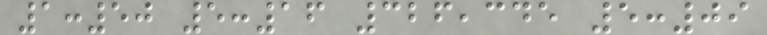1:50 5:16 326,345 5:09
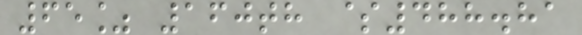65% 160th $488.81
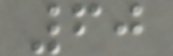60
